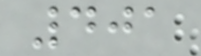401
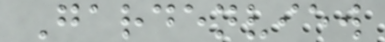Gardenview
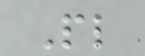Pl
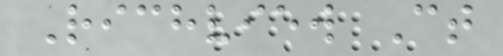Richview Ct
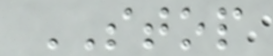STOP
